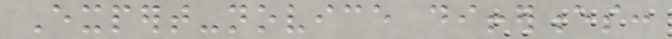Expert-novice differences:
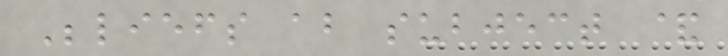Beliefs about subject &
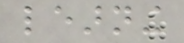learning
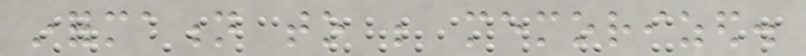information to be memorized.
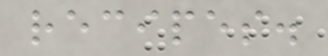recipes.
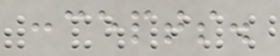concepts.
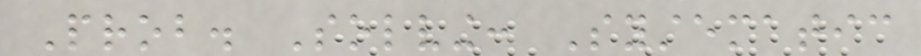Prob. Solving: Systematic
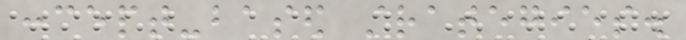concept-based strategies.
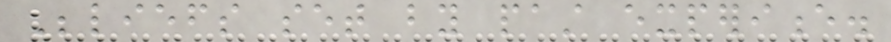Beliefs set by past experience.
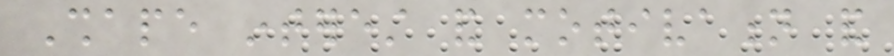Shape interest and motivation and
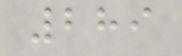289
